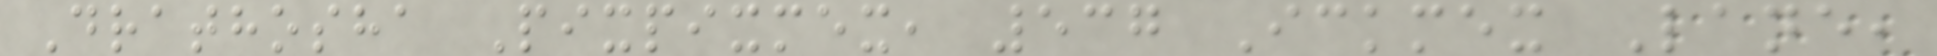Drathosha Pixpixmex, 537 Ickmex Lane,
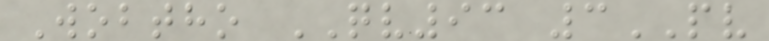Wobtho QV93 3PV
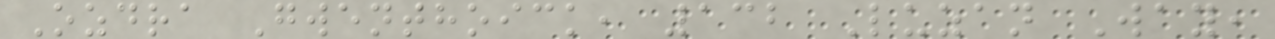Ozdra Gwenthoick, 132 Luzan Way,
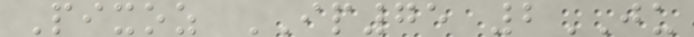Pixoz IP75 2JU
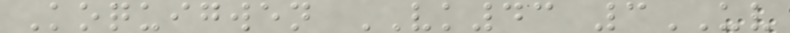Koquigwen VK43 3UV
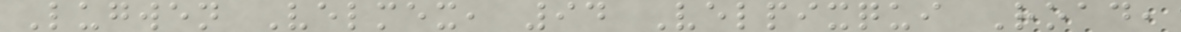Lugwen Velmex, 94 Velpixqui Road,
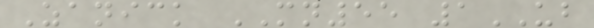Zanick MN55 1UB
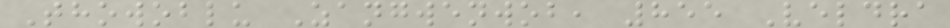Thowoblu Zangwenwob, 855 Veldra
